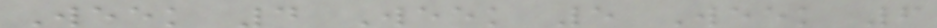Week 4 Week 5 Week 6
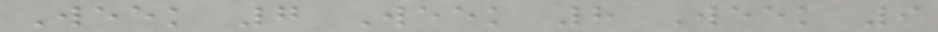Week 7 Week 8 Week 9
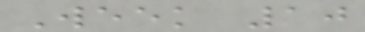Week 10
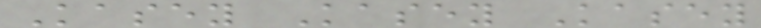Kasey Kasey Kasey
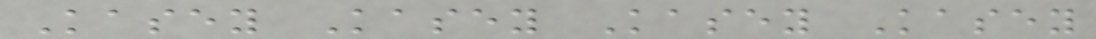Kasey Kasey Kasey Kasey
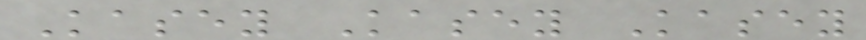Kasey Kasey Kasey
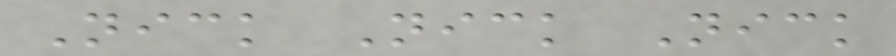Nick Nick Nick
